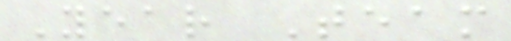Year Team
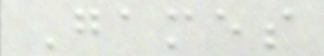Games
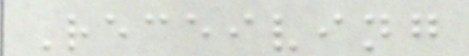Receiving
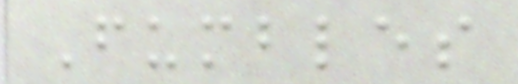Fumbles
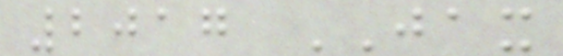2017 JAX
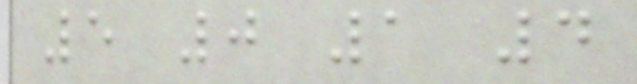5 0 1 4
